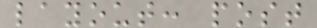layout: post
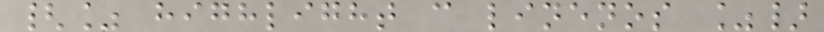{% highlight c linenos %}
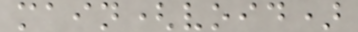main(void)
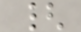{
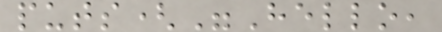puts("Hello,
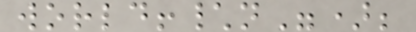world!\n");
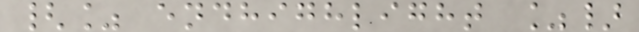{% endhighlight %}
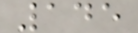145
